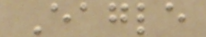Eagle
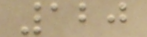120
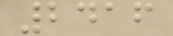2416
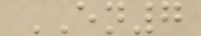EN7
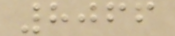8066
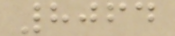8064
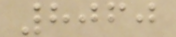8060
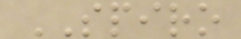SPIRO
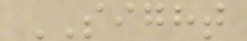SIGHT
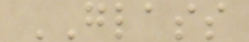GLASS
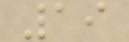19
